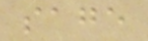sage
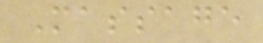Massage
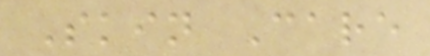Skin Care
